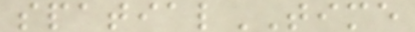spatialTIME
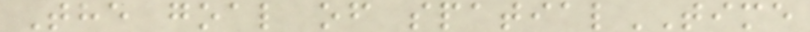The goal of spatialTIME
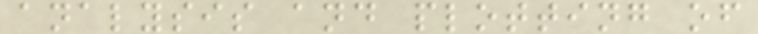analysis and plotting of
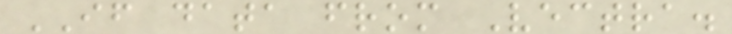IF data from Vectra.
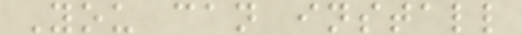You can install
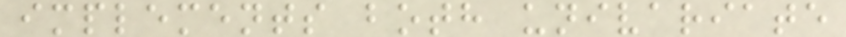implements both univariate
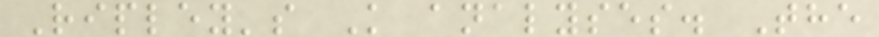Ripley's K analyses. The
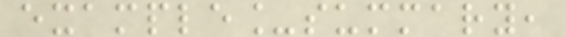example_summary,
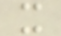x
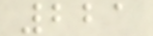221
